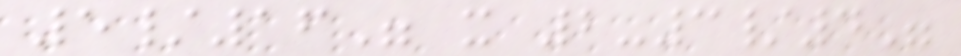5/16" x 2-3/4"
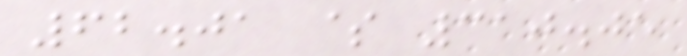62.01 $ 310.05
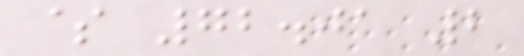$ 72.01 2
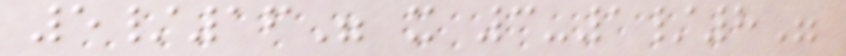5/16" x 3-1/8"
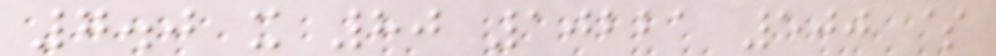7.0 x 80 10221 500 $
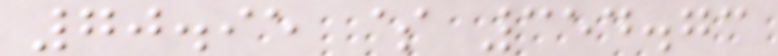70.95 $ 354.73
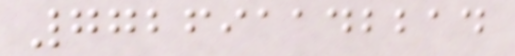772691142214
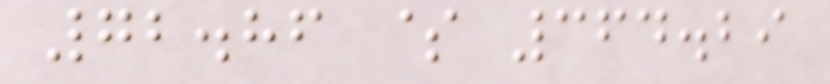72.86 $ 364.29
